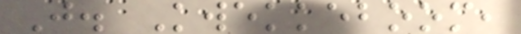J. Kwekkeboom,
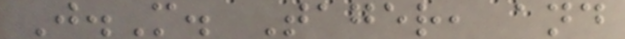J.M. Tager, and
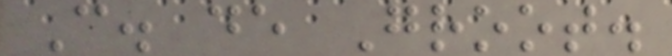C. de Groot.
